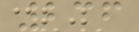236
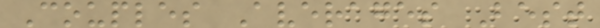Couples Averages Best
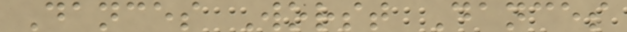Dances Worst Dances
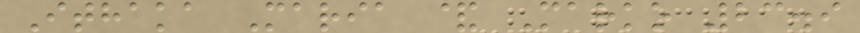Ithaka Maria & Marko 23.9
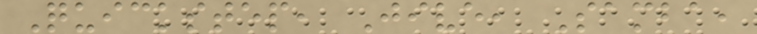Quickstep, Jive, Samba,
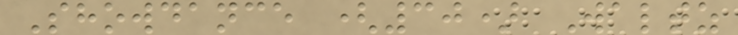Showdance (30) Waltz
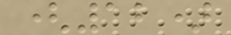(12)
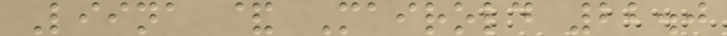Liina & Mairold 22.0
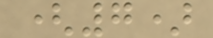(7)
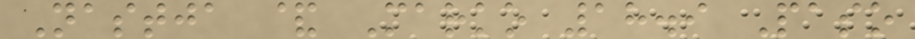Nastja & Marko 18.9 Paso
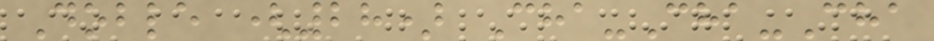Doble (28) Cha-Cha-Cha
